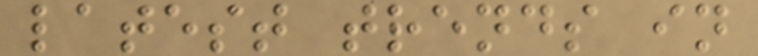latest trends in
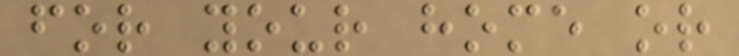for your home or
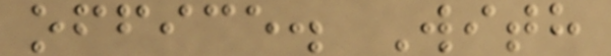office. With
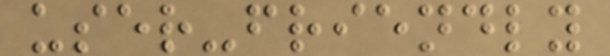user-friendly
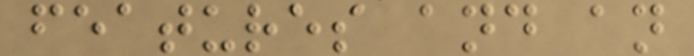features and an
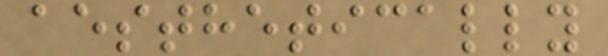aesthetically
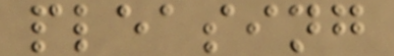pleasing
